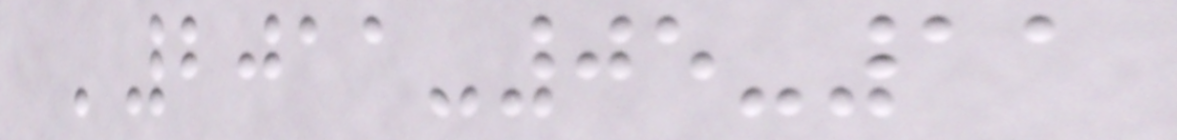'2011-05-11
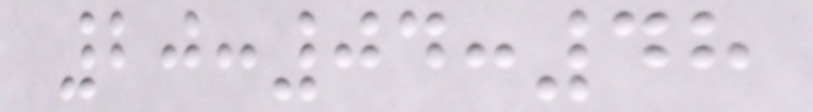20:04:48
